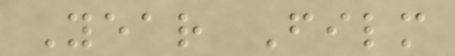Year Film
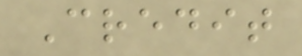Credit
